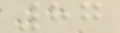87
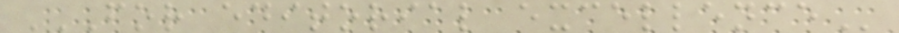FOR EDITORIAL EXCELLENCE
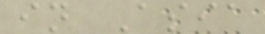in Asia
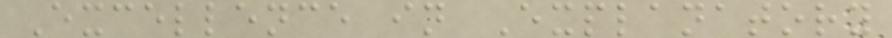Excellence in Explanatory
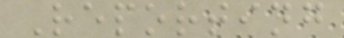Reporting
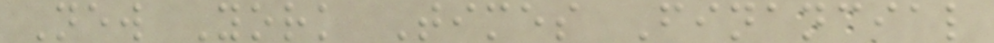New York Times Financial
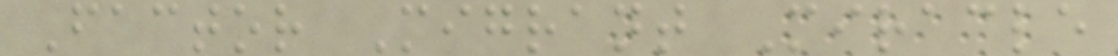Factor Migrant Miracle
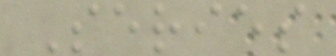Series
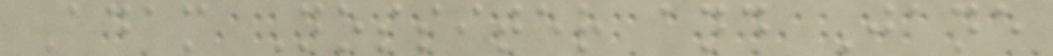Adam Nossiter and Jane
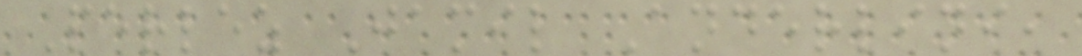Perlez Jamil Anderlini,
